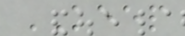KEEP
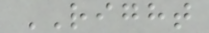RIGHT
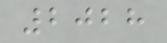2028
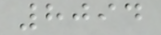8094
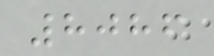8086
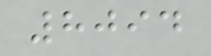8094
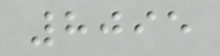8095
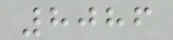8086
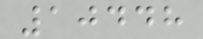10448
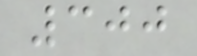300
